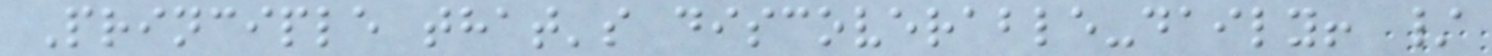Principle that's discoverable-daily! /
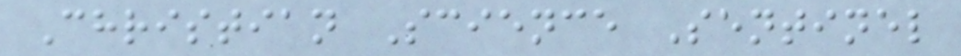Christian Science Sentinel
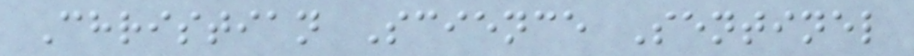Christian Science Sentinel
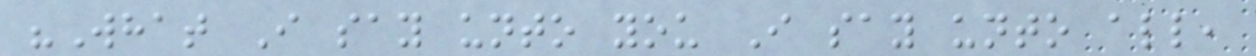"What I say unto you I say unto all,
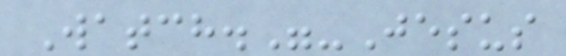Watch."-Jesus
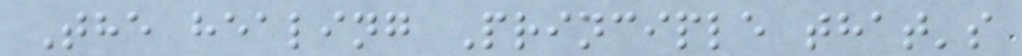The healing Principle that's
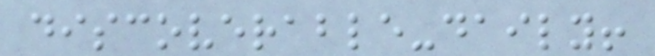discoverable-daily!
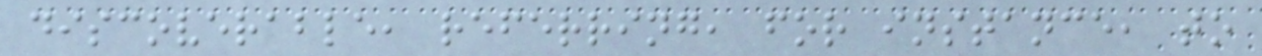discoverable, referring, for instance, to
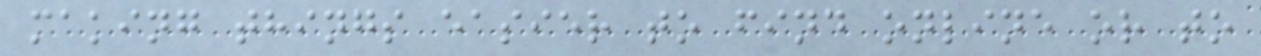making things easier to find online or to
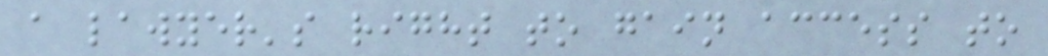a lawyer's right to gain access to
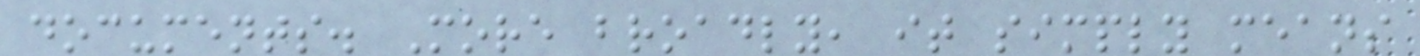documents. More broadly, it simply means
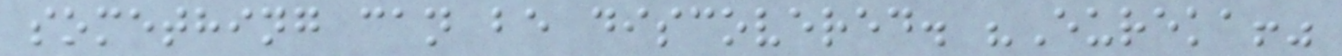something can be discovered. "Eureka!"
